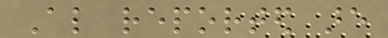Also reported are
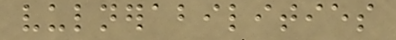vulnerabilities
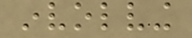involving
